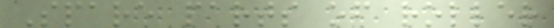Spare parts of roller
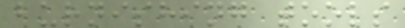burnishing tools
